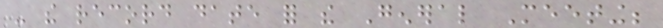- the record date for the General Meeting;
